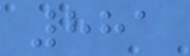881
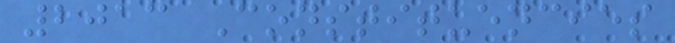2013 Constituencies
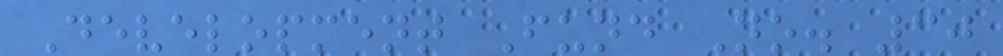Development Fund No. 30
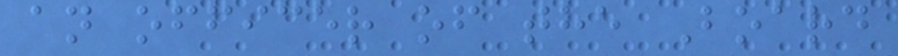an officer of the Board
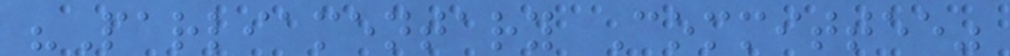"Parliamentary Committee"
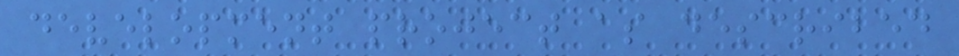development project as described
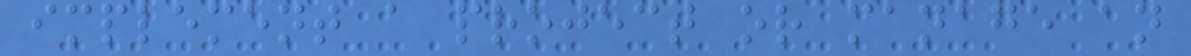implement a project or manage an
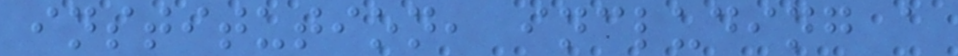institution, including a
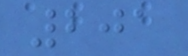201
